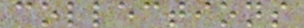collections
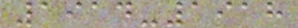1914-1918
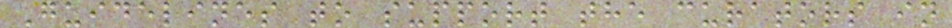Guidelines to support the curators in
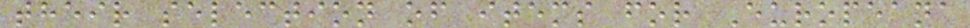their selection of items for Europeana
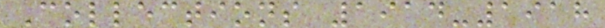Collections 1914-1918
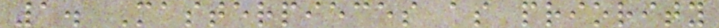1. Masterpieces as priority
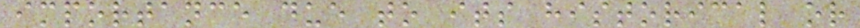importance due to its historical or
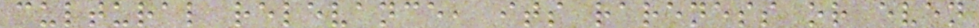cultural relevance, its rareness or even
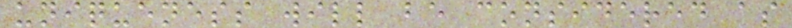uniqueness will be considered as
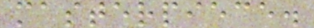masterpiece.
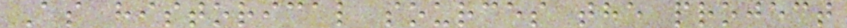As historical sources the project
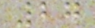27
